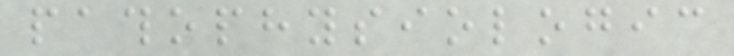pathophysiologic
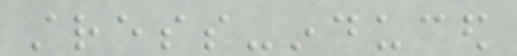stress-induced
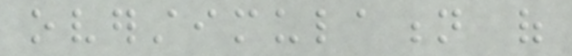overstimulation of
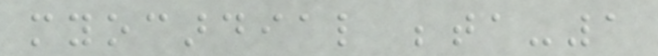myocardial beta-1
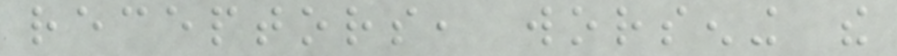receptors, worsening the
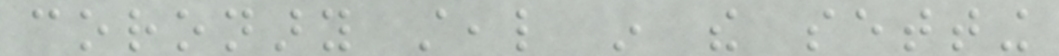coronary steal in the setting
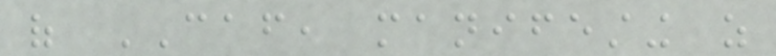of CAF, manifesting as
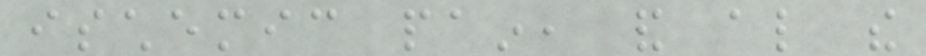ischemic pain, and also the
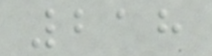218
